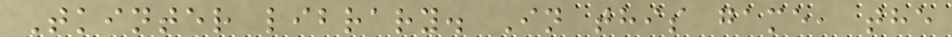Tkinter library. In this game, the
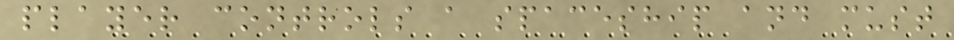player controls a spaceship and must
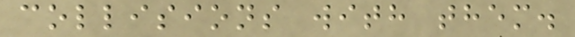collisions with them.
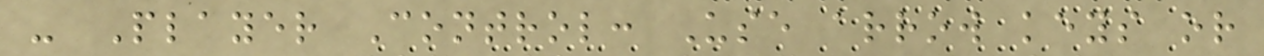- Player Control: Use arrow keys or
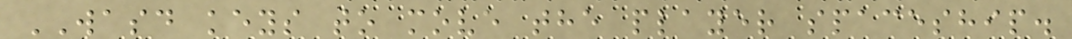WASD keys to move the player spaceship.
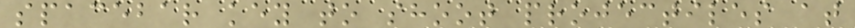spacebar key to shoot projectiles at
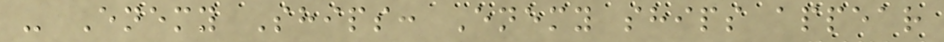- Enemy Ships: Enemy ships appear
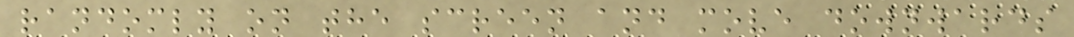randomly on the screen and move downwards
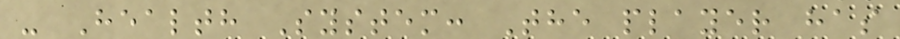- Health System: The player has
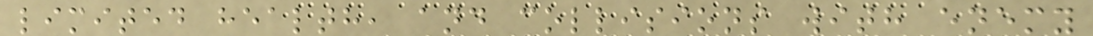limited health, and collisions with enemy
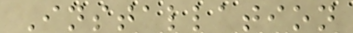Installation
